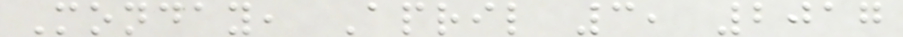Monday, April 3, 2017
